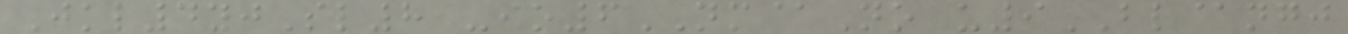Jkl4yjSl8 -io6NM@No u9BL@ngj
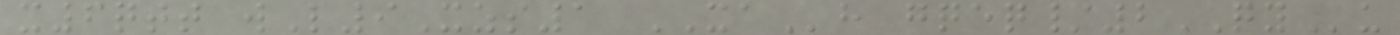x6qtt wL9Xzs1 XAh gqeq/2QYu
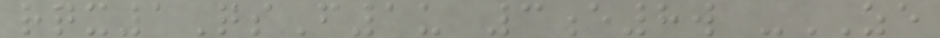rqx1QsF1u 3e8w -ZE
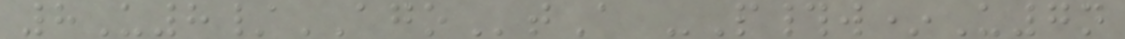8U8/AGOtA -P#w*U7n
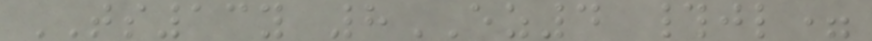TS13y 8EZ4 #jl=
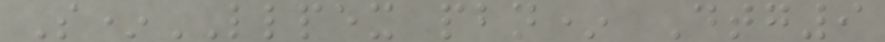S*LLPEX pbn* Dtg9
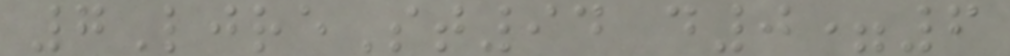7LjreSt94 d0=6
